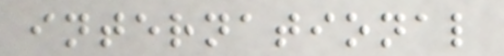international
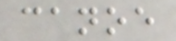canoe
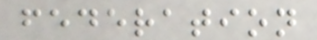federation
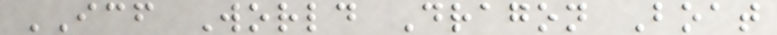ICF World Dragon Boat
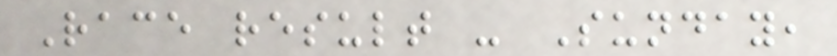Race result - Sunday,
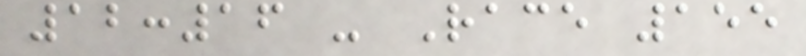12:16 - Race 155
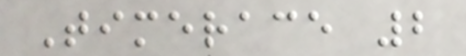Timerace 2
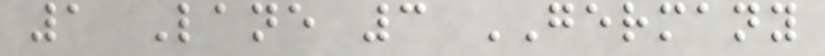1 Lane 3 GERMANY
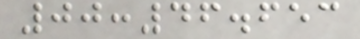00:46.653
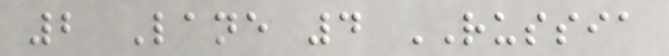2 Lane 4 RUSSIA
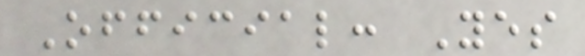Official: Yes
